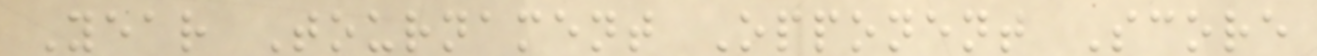Year Tournament Opponent Score
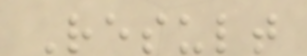Result
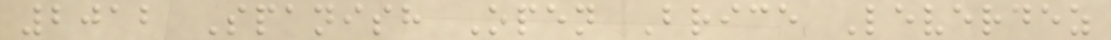2012 Spanish Open Brice Leverdez
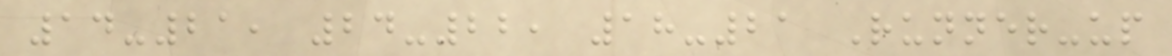14-21, 24-22, 18-21 Runner-up
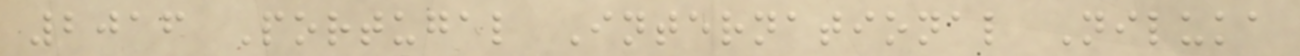2016 Portugal International Niluka
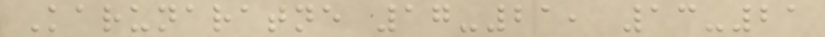Karunaratne 17-21, 13-21
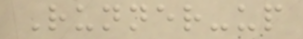Runner-up
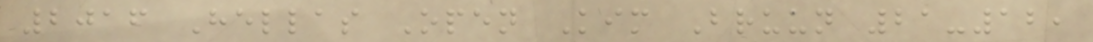2016 Hellas Open Kim Bruun 21-12,
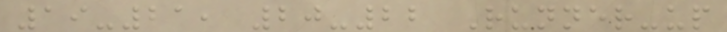19-21, 20-22 Runner-up
